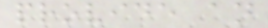provide an
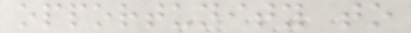opportunity to
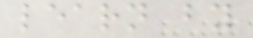learn by
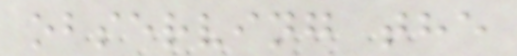observing the
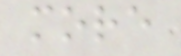more
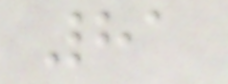81
